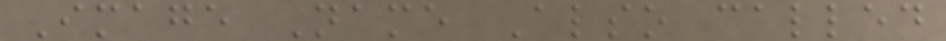Image Name Also called
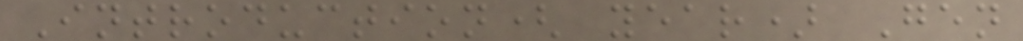Introduction( year) Gen
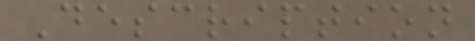Description
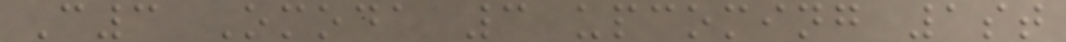C3 Omoda 3 upcoming 1st
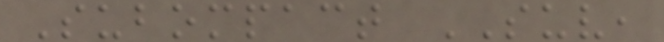Subompact SUV,
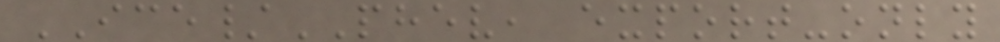ICE/PHEV, export-only
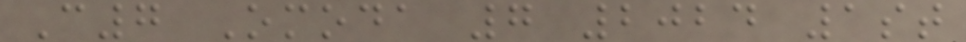C7 Omoda 7 2024 1st
